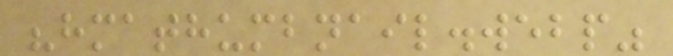"hmathumbnail.webp"
